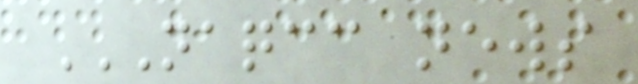NAQCC NEWS
